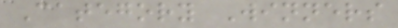Category Winners
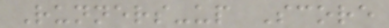Runners-up Score
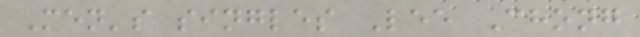Men's singles Lee Chong
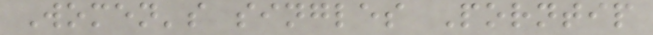Women's singles Porntip
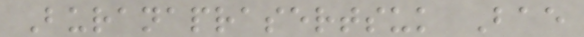Buranaprasertsuk Bae
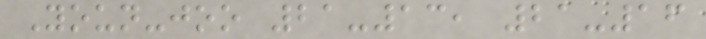Youn-joo 21-13, 21-16
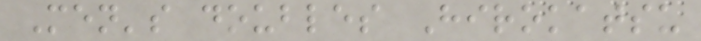Men's doubles Hirokatsu
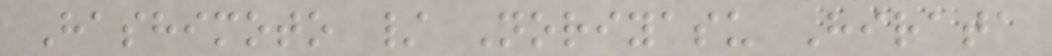Hashimoto / Noriyasu Hirata
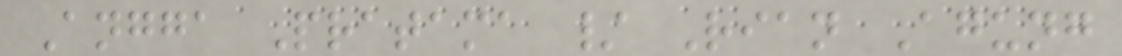Angga Pratama / Rian Agung
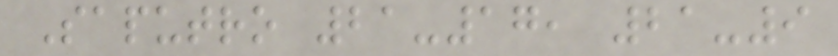Saputro 21-17, 21-9
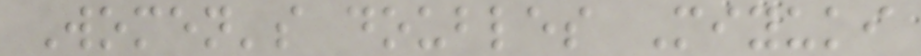Women's doubles Miyuki
